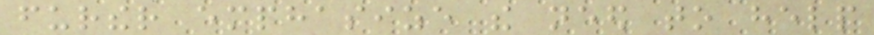further emphasize the need to help
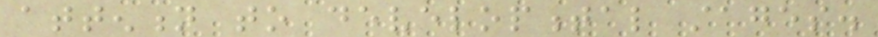attention to developmental stages.
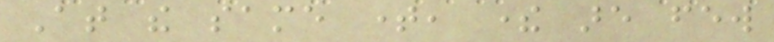At the same time, there are few
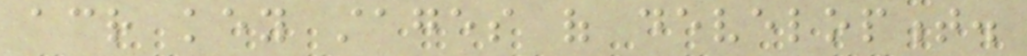across key stages of development.
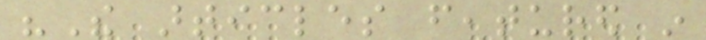"The articles featured in
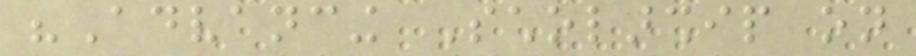"Advancing Scholarship on
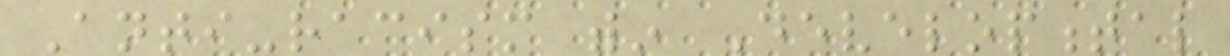Anti-racism within Developmental
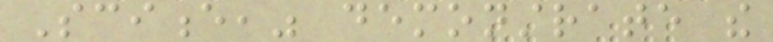Science," demonstrate the
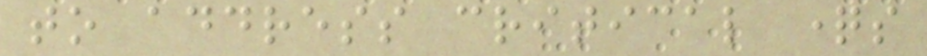to address critical questions
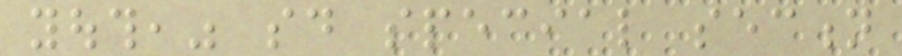youth," said special section
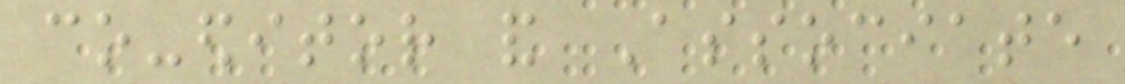co-editor and Associate
